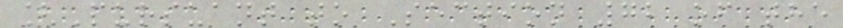[Pursuant to Section 72 of the
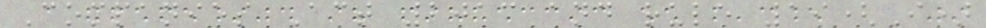Companies Act 2013 and rule 19(I)
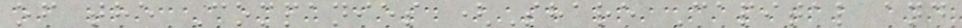of the Companies (Share Capital and
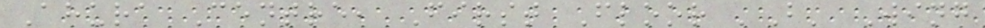Ahura Centre, First Floor 'B' Wing
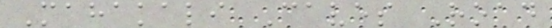Mahakali Caves Road
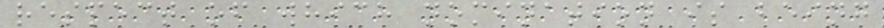respect of which nomination is being
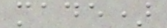made)
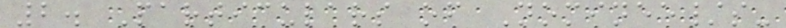2. Particulars of Nominee/s-
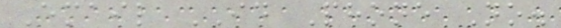Email ID Phone No.
